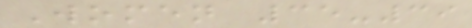Women 35-39
